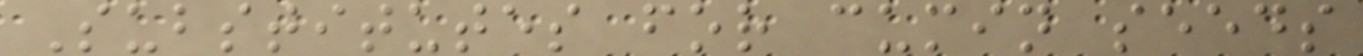Substitutes for cumin seeds
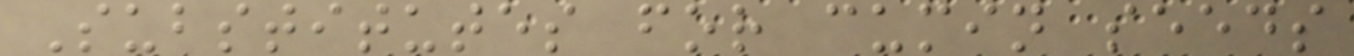Substitutes for cumin seeds
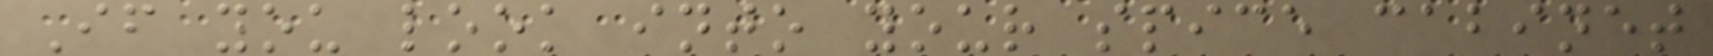If you look into your spice cabinet
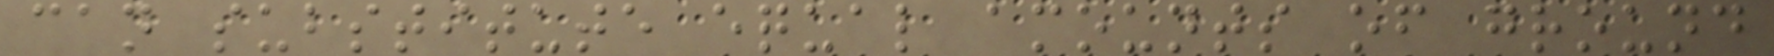can substitute equal amounts of ground
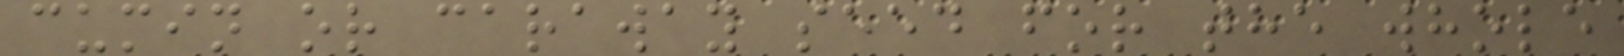cumin or caraway seed for the whole
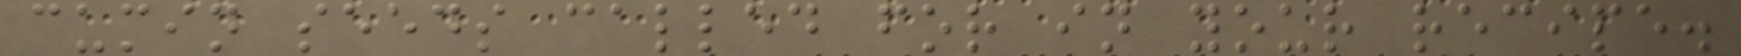cumin seeds called for in your recipe.
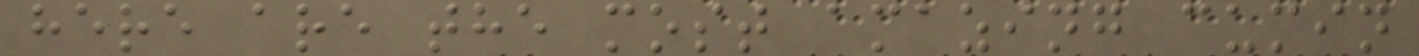here are the most amazing cumin
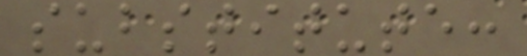substitute:
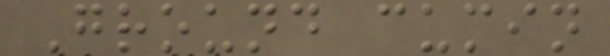Ground cumin
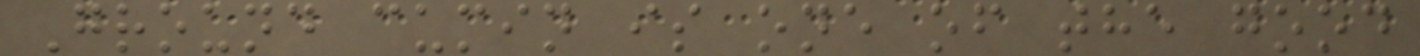Ground cumin is one of the good
